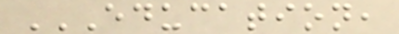EDUCATION,
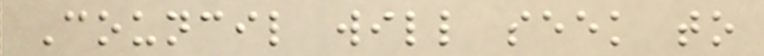Council will seek to
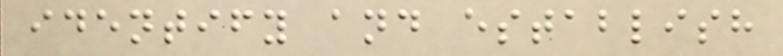identify and establish
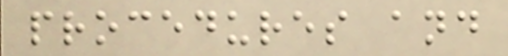procedures and
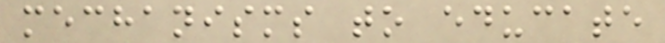mechanisms to educate
